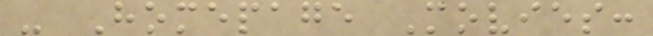- Homepage Movies:
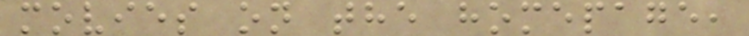movies on the homepage,
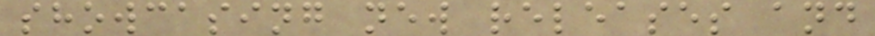showcasing new releases and
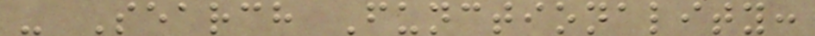- Search Functionality:
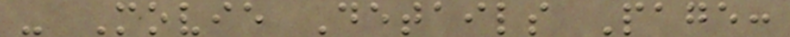- Movie Details Page:
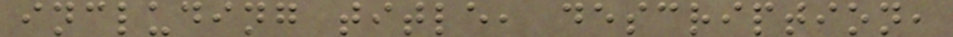including title, description,
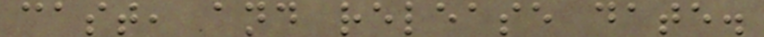cast, and release date.
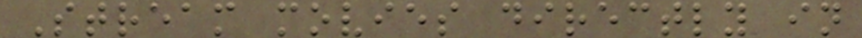Stream movies directly in
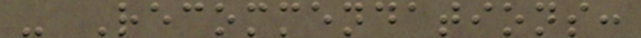- Recommendations:
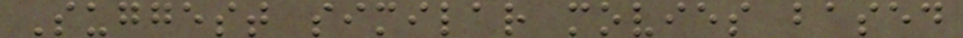Suggest similar movies based
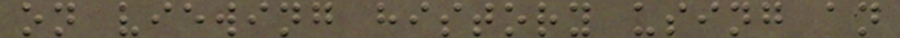on viewing history using an
